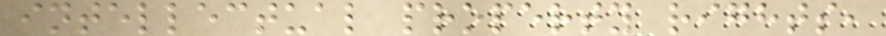intellectual property rights,
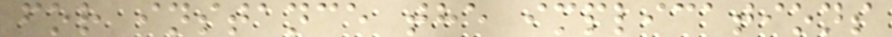for instance the implications
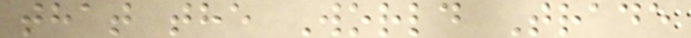that the World Trade
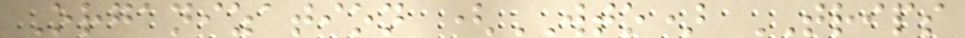Organization (WTO) TRIPS
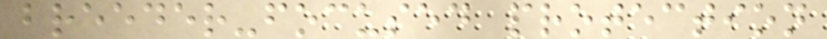breeder-focused protection
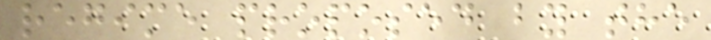regime proposed by the
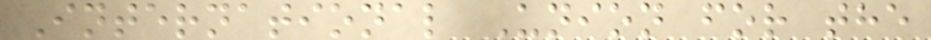International Union for the
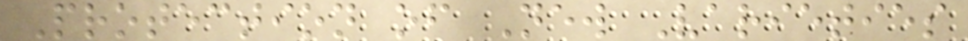Protection of New Varieties
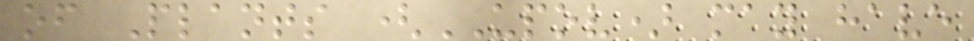of Plants (UPOV) may have
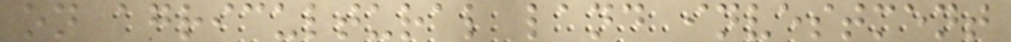on agricultural land investment
